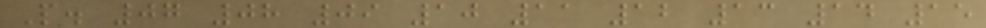P. 07 08 09 10 11 12 13 14 15
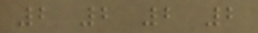2 2 2 2
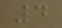4
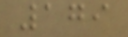179
